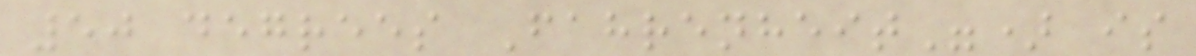50 degrees Fahrenheit") is
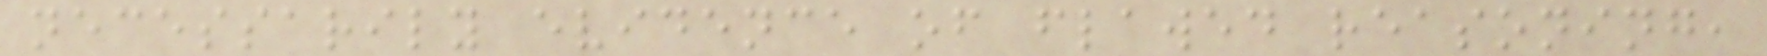necessarily evidence of flawed reasoning,
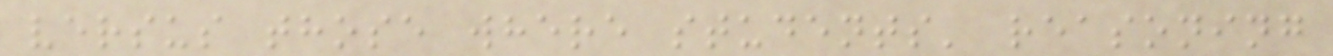versus those where students' reasoning
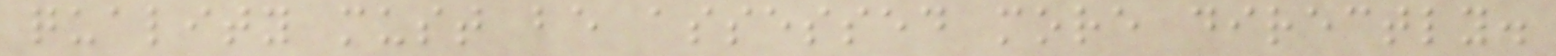quality must be assessed more directly.
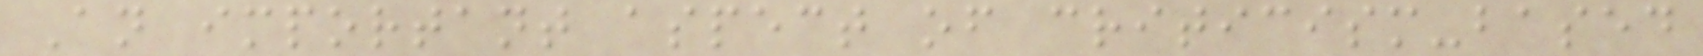An important aspect of criticism-based
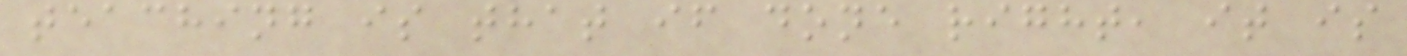teaching is that if done right, it is
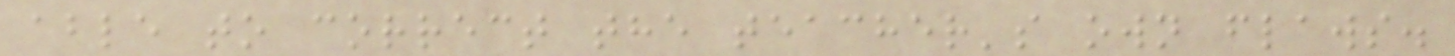able to correct the teacher's own flaws.
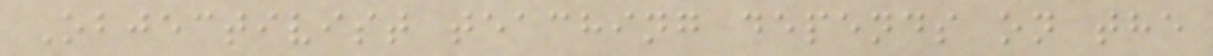Objectivist teaching depends on the
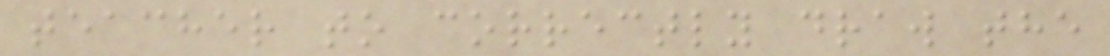teacher to correctly draw the
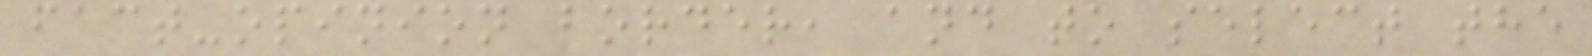fact-opinion border, and to select the
